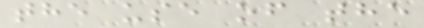the use of the
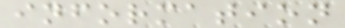information
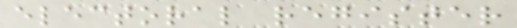electoral register
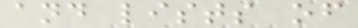and lists of
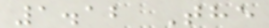1.12 The
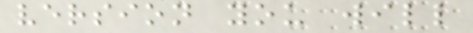version you will
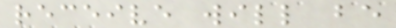receive will be
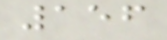156
